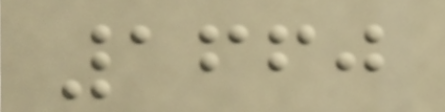1660
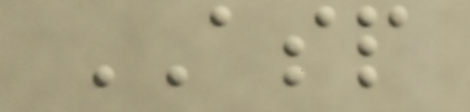ASP
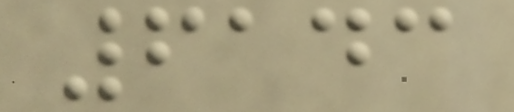6143
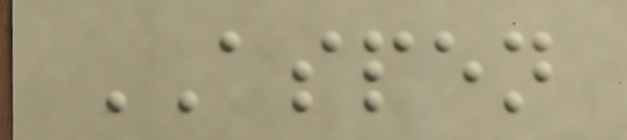ASPEN
